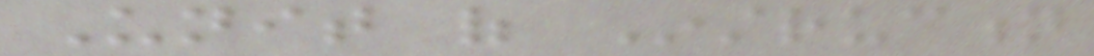Unit of Instruction
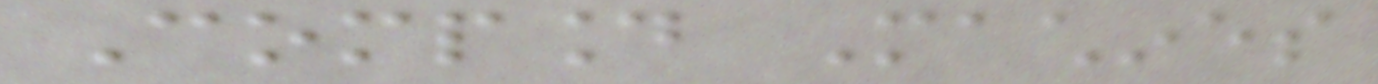Compound Machines
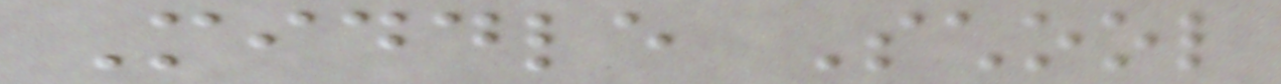Middle School
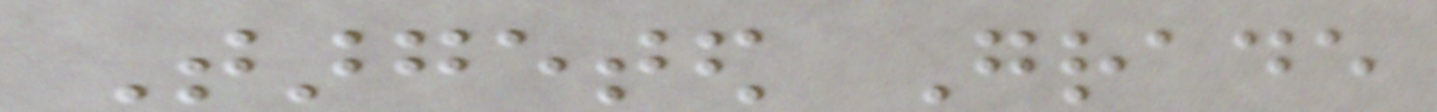Targeted Grade
